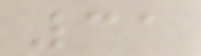31
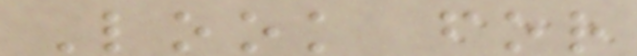Look for
